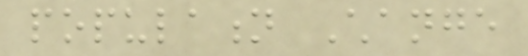population Change
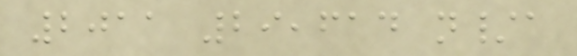2011 29,614 n/a
